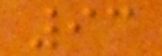93
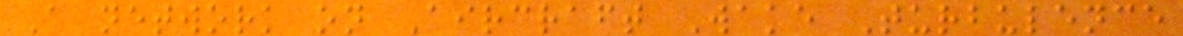A network on Aircraft Wake Turbulence
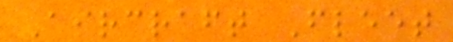Aircraft Fleet
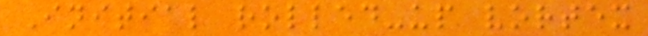Initial rolled-up vortex
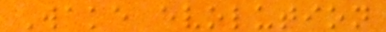Wake evolution
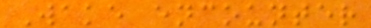Wake encounter
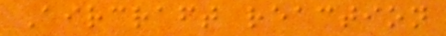Aircraft reaction
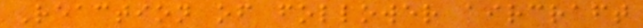Reaction of follower aircraft
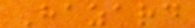Hazard
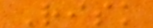Risk
